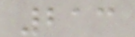213
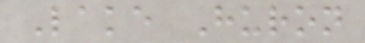Lake Huron
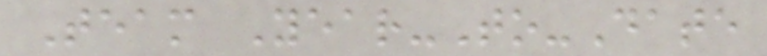Team Year-To-Date
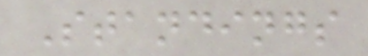Standings
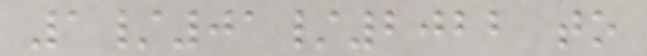1/01/2022 to
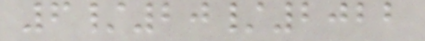6/20/2022
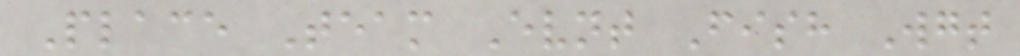Place Team Evnt Fish Wgt
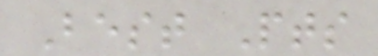Best Pts
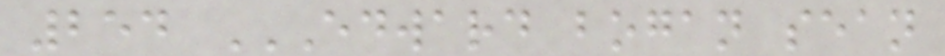254 EDWARD BOGAN SEAN
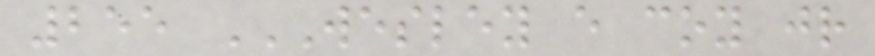255 WESLEY E COY JR
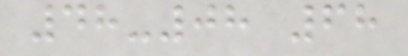48-08 68
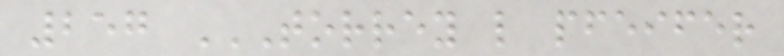257 TORREY L PFEIFER
